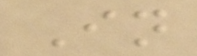In
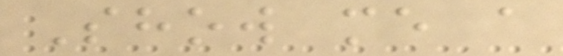Show me a
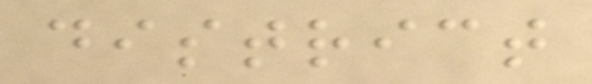district
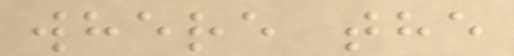where the
